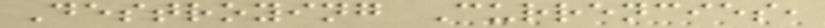Destroying Currencies,
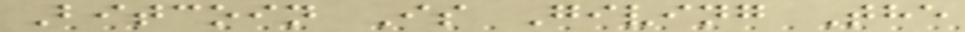Bitcoin Is Giving The
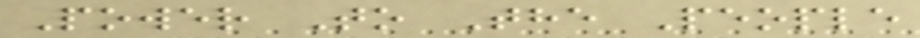Power To The People
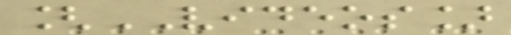[VIDEOS]
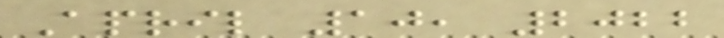April 10, 2022
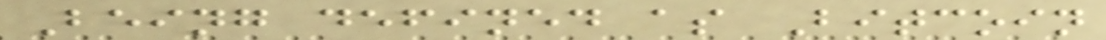Being defined as Bitcoin
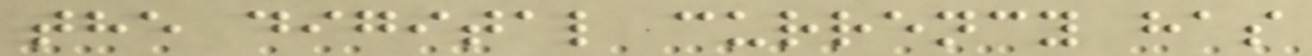the digital currency has
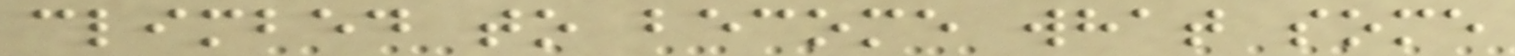climbed to become what some
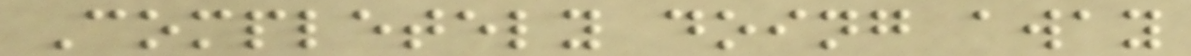Completely doing away
